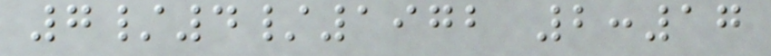7/4/1972 2:17
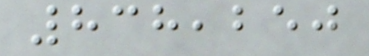838,250
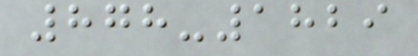878-1829
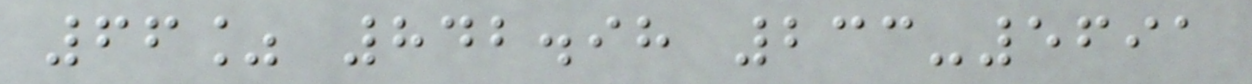66% 842.98 233-5691
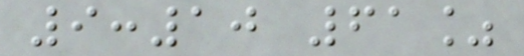9:10 61%
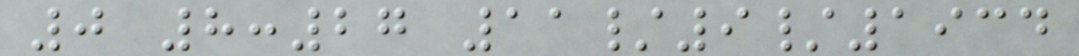0 8:27 11/9/1934
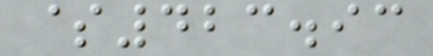$423.93
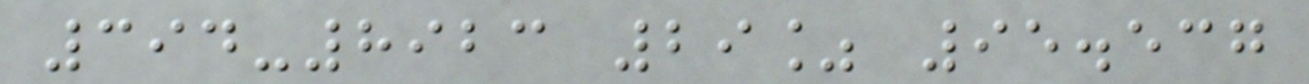394-8923 29% 95.537
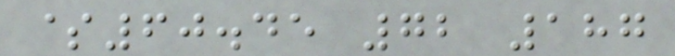$60.45 72 187
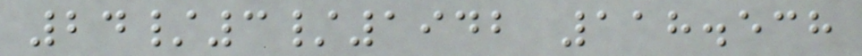24/3/1942 118.538
